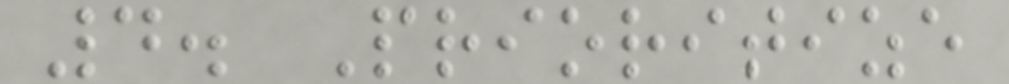4. Prioritize
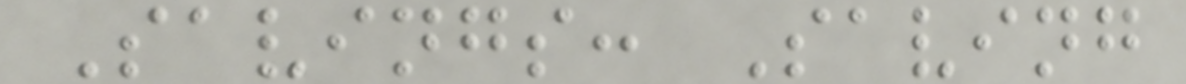Savings: Saving
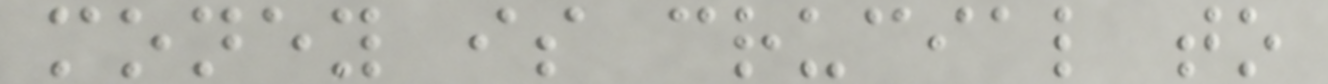money is crucial to
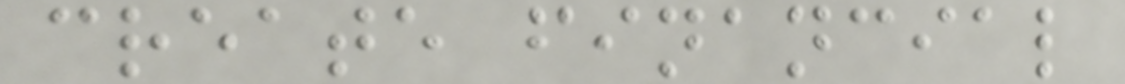create financial
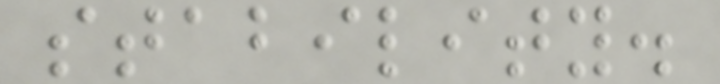stability.
